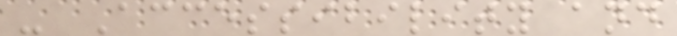- Accessibility and
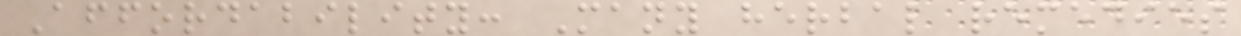Affordability: Many herbal remedies
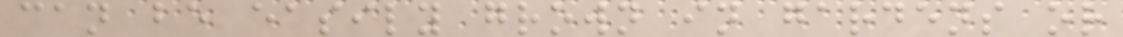can be easily grown in gardens or
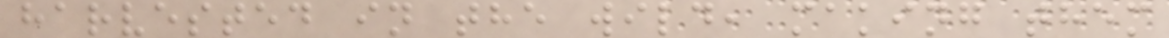harvested in the wild, making them
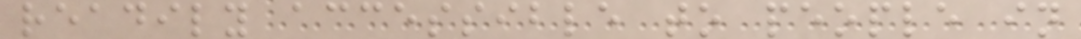readily accessible to people in
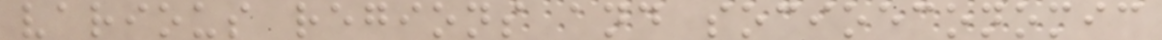various regions and socioeconomic
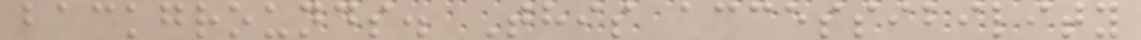backgrounds. This accessibility
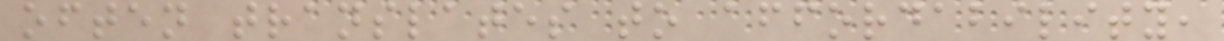often translates to affordability,
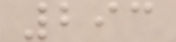293
